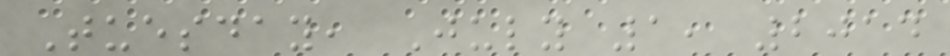Tuesday, July 1, 2014
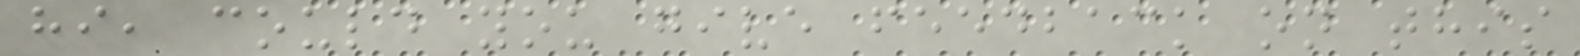hi, could you give feedback on this
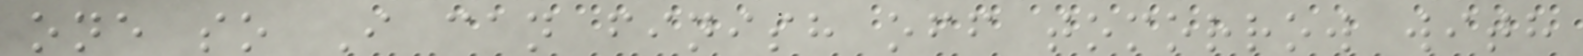one so I can finish off tomorrow with
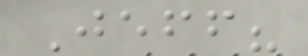Jeff?
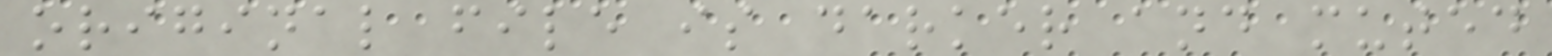original file is darker and muted
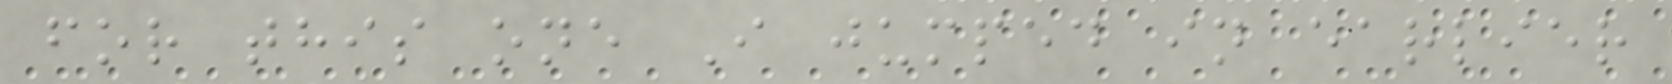for this one I jumped in earlier
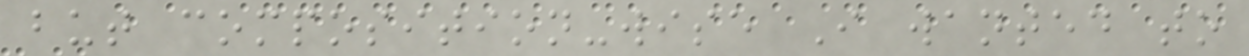but composition-wise I wanted to
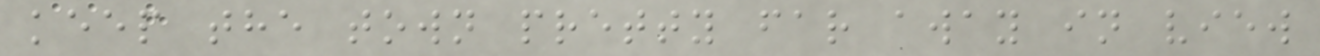keep the town pretty far away in view
